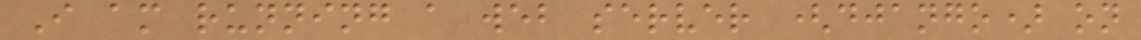I am running a web server (django) on
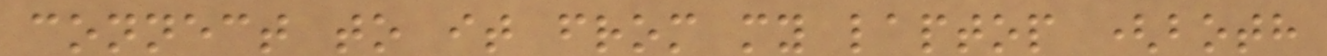connect to it from my laptop (both
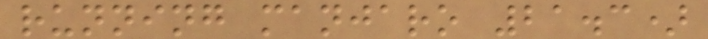running manjaro 21.3)
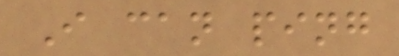I can ping
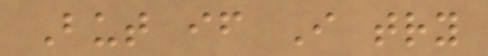But if I try
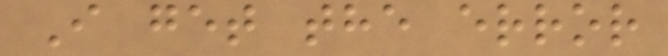I get the error
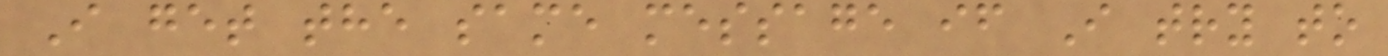I get the same message if I try to
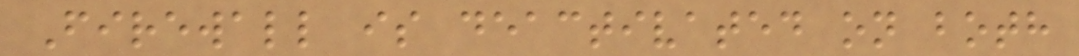Firewall is deactivated on both
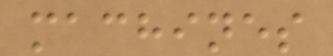machines
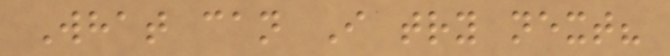What can I try next?
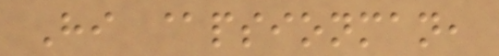Hi @psionman,
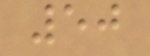50
